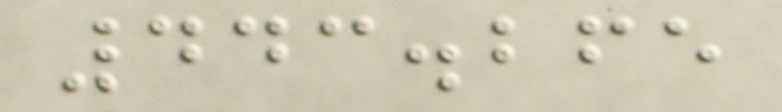443.265
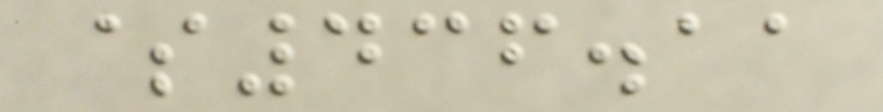$436.11
